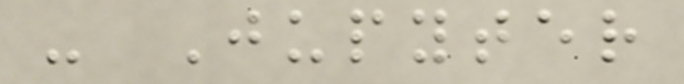- Jupyter
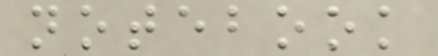notebook
